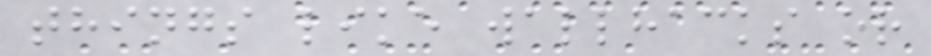things like wallhacks or
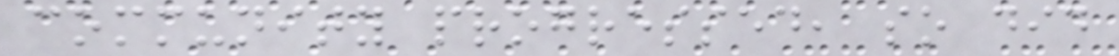community progressed, so did
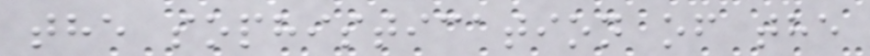the sophistication of the
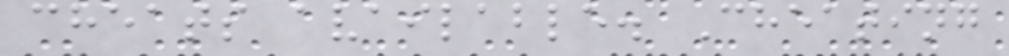cheats available. Cheating
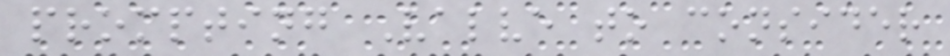prompting Valve to consider
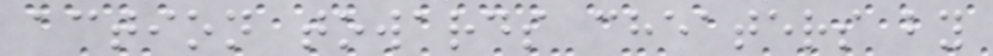action towards cheaters by
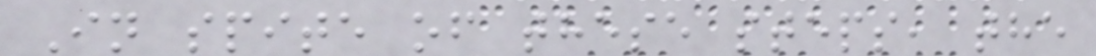In spite of these steps, the
